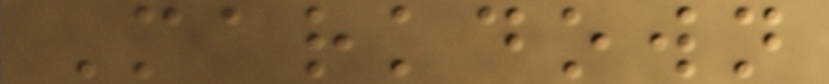Markdown
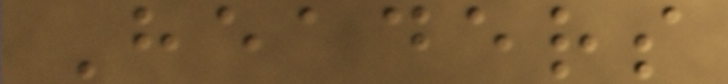Headers
